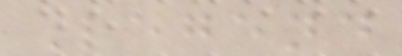Legend
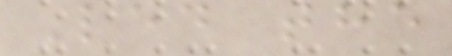Led the
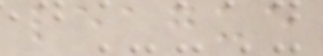league
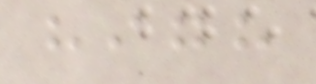high
